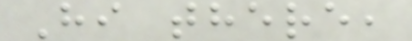Hi there,
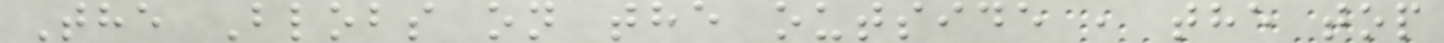The Blobs on the outside , the top
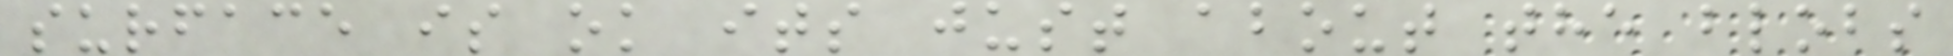surface is ok its just about the blobs
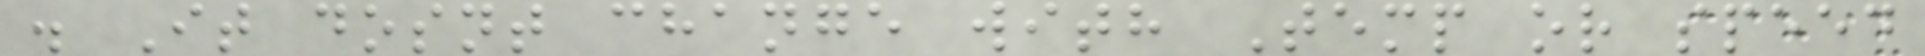. It dosnt change with Temp or speed
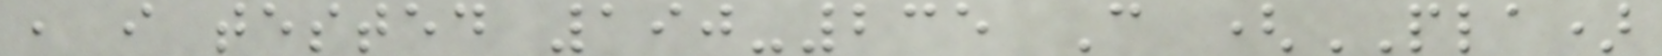, i tested 190-235 C (PLA)
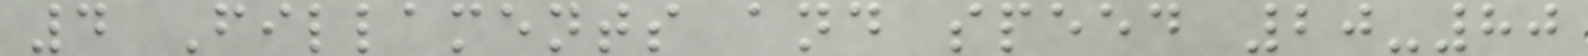4 Fillaments and speed 20-80
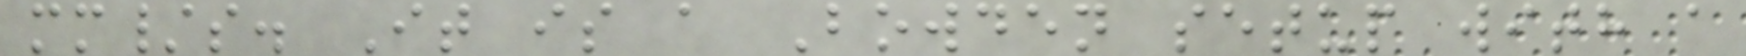mm/s. It is a Bowden setup with a
